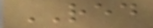RED
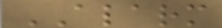ALARM
